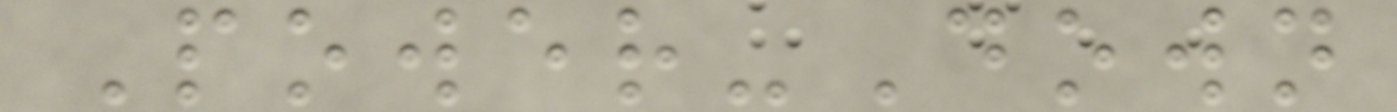Power-Down
